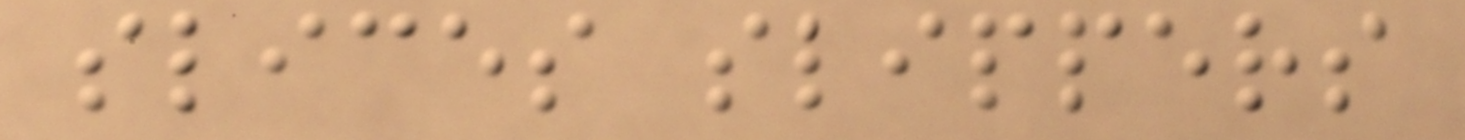slices slippers
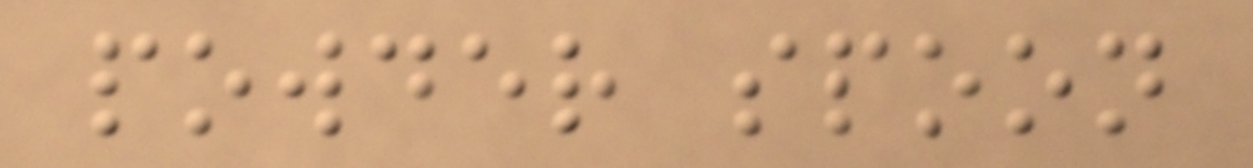powder spoon
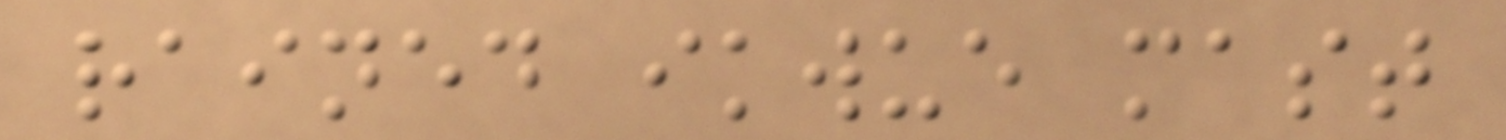rained ikwue mast
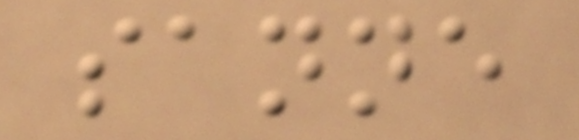sanne
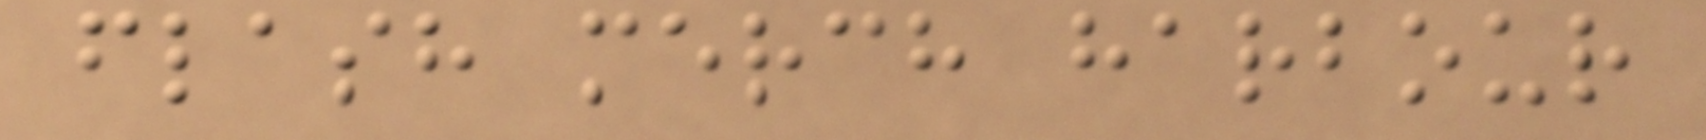flash merch harbour
